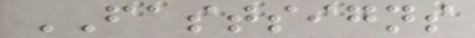FASTSIGNS
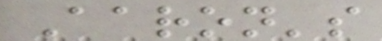Aaron's
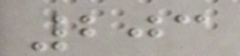203
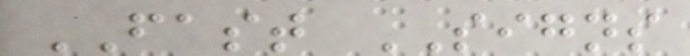FAST SIGNS
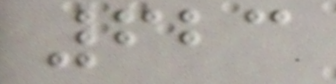623
